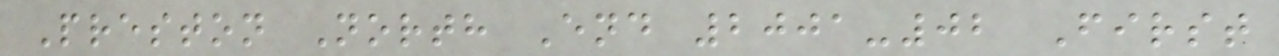Preston North End 2001-02 First
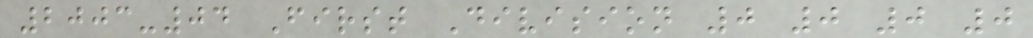2003-04 First Division 0 0 0 0
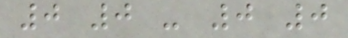0 0 - 0 0
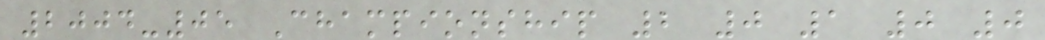2004-05 Championship 2 0 1 0 0
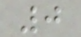0
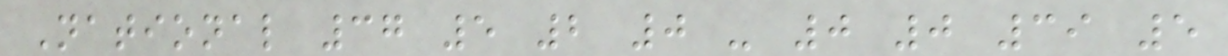National 37 5 2 0 - 0 0 39 5
